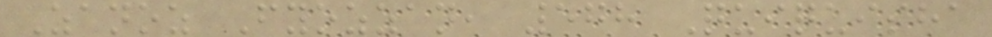Zanoz Fyozzan, 578 Quiquisha
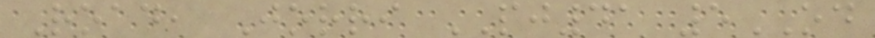Road, Jorri PJ41 5OD
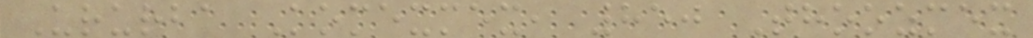Ururba Komexmex, 850 Thoozmex
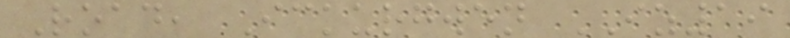Road, Ickurgwen IZ19
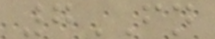7FN
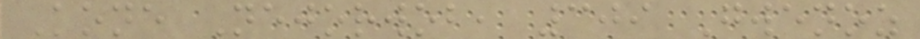Kone Nejorwob, 309 Gwenoz
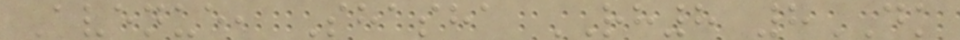Avenue, Shasha RH8 8DK
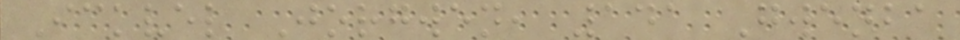Ickvel Jorgwen, 141 Gwenba
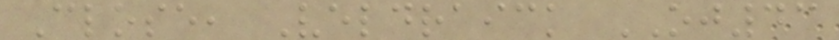Close, Veldraick OJ43
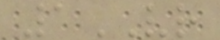1VR
